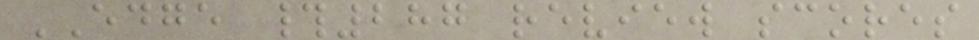EDGE #287 review scores
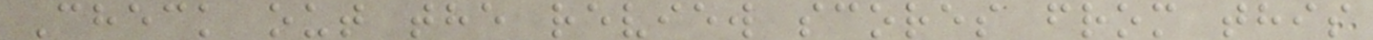Check out the review scores from this
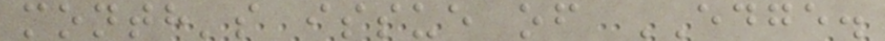month's issue of EDGE.
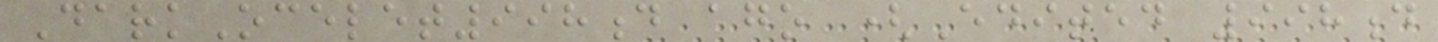DarkOcelet998d ago (Edited 998d
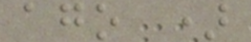ago )
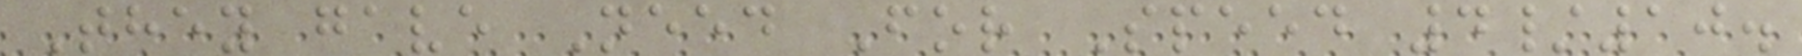They gave Need For Speed 4/10.
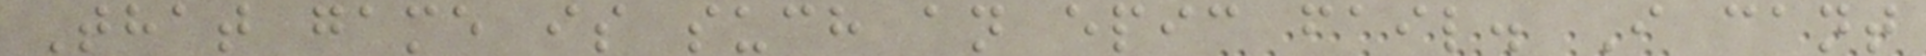That game is such an epic fail. I cant
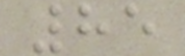85
